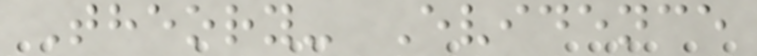Theory- Evidence
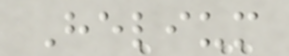Helium
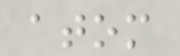atom
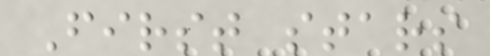First stars
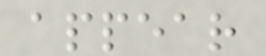appear
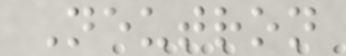Neutron
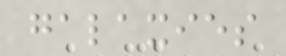galaxies
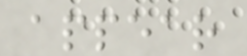appear
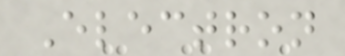Electron
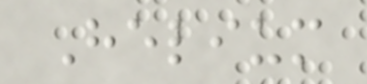Helium
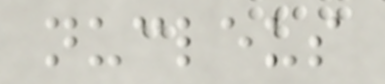nucleus
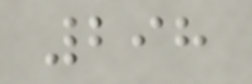298
